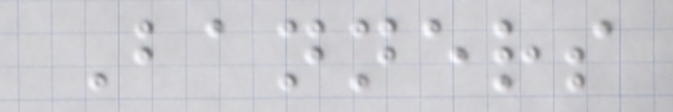Banners
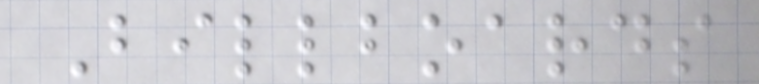Billboards
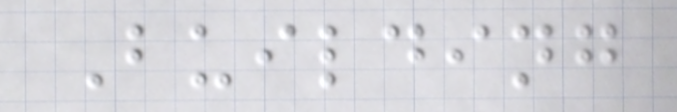Building
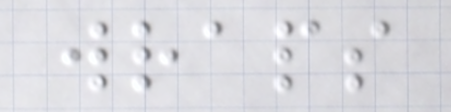wraps
